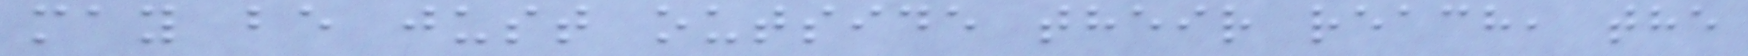may be just outside their reach, the
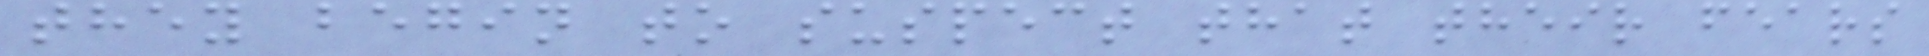they begin to suspect that their fears
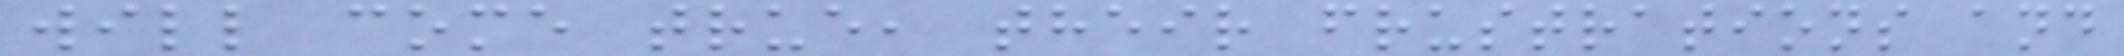will come true, their frustrations and
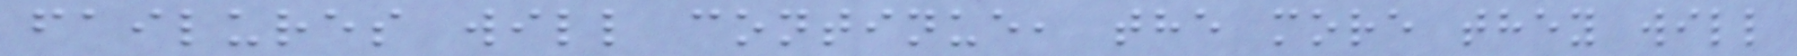failures will continue, the more they will
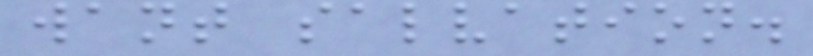want salvation.
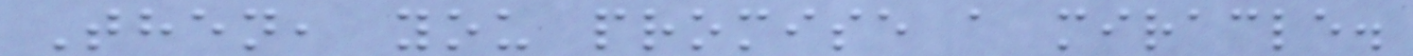Then, you promise a miracle.
